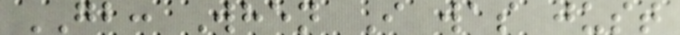GB: When I was just
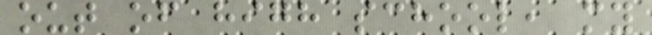out of high school, my
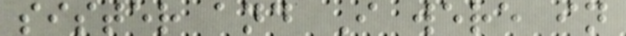sister and I were in
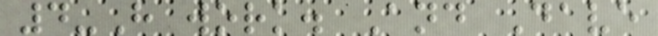4-H work. And Dave
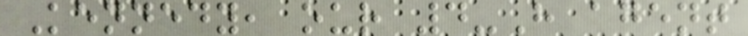Kennedy, our 4-H agent
